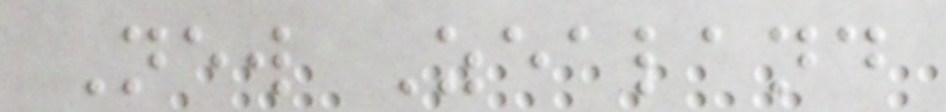New Zealand
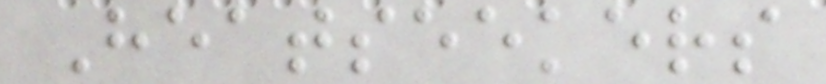Heatseekers
